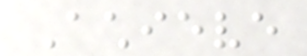Achieve
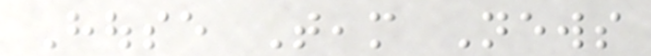House Team News
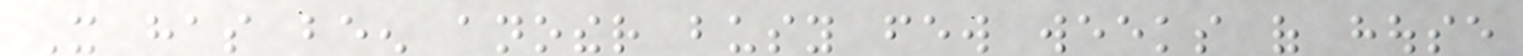It has been another busy few weeks of house
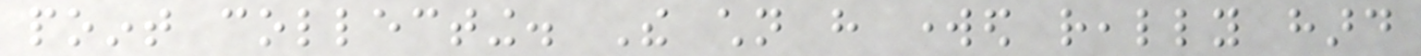point collecting. The children have worked really hard
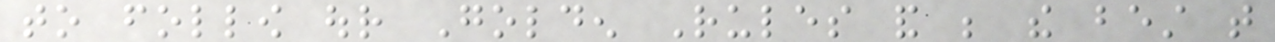to follow our Golden Rules and be the best that
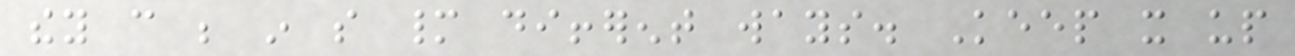they can be in so many different ways. Keep it up
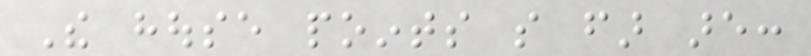The house points so far are:
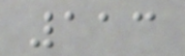113
